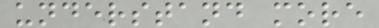understand more
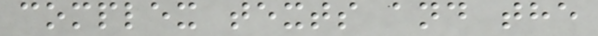complex texts and the
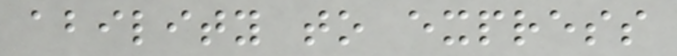ability to express
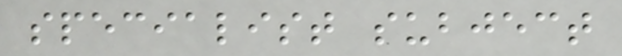specialist subject
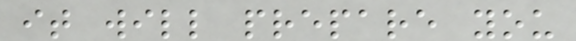it will prepare you
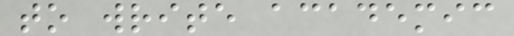to write academic
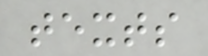texts
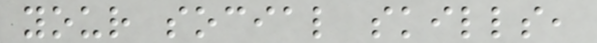your social skills,
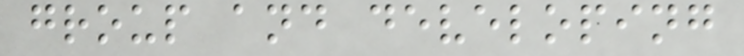group and developing
